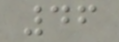46
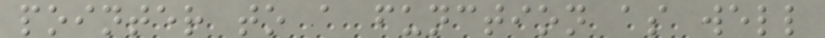pointer to a function as well
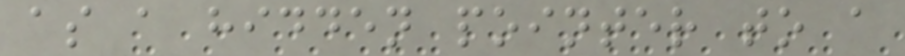as a hidden pointer to a
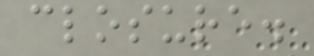closure.
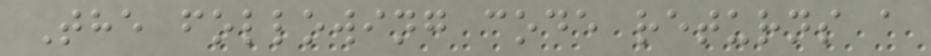The following code returns a
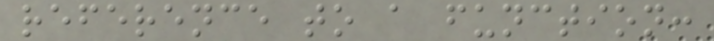reference to a function:
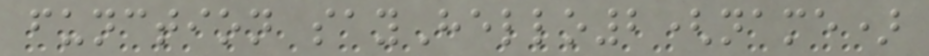function sayHello2(name)
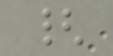{
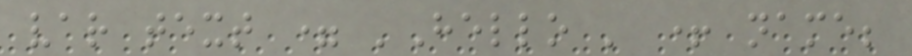var text = 'Hello ' + name;
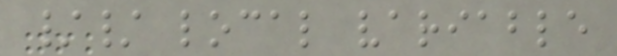// local variable
